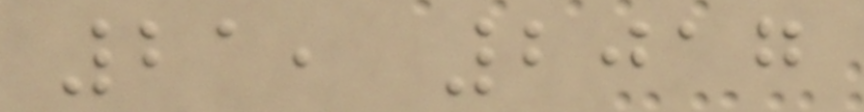21, 2017
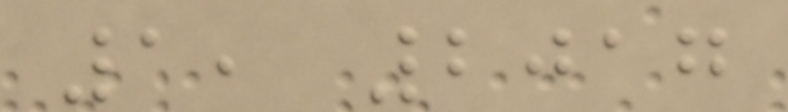1, 2017
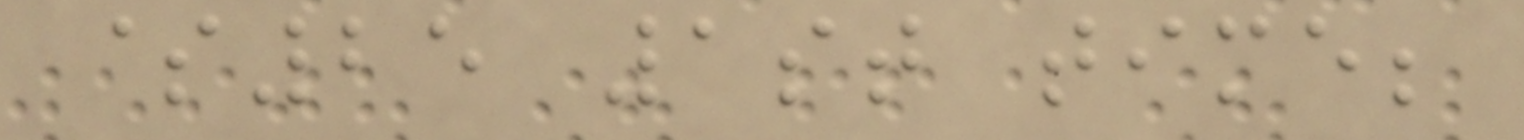$25 1st time;
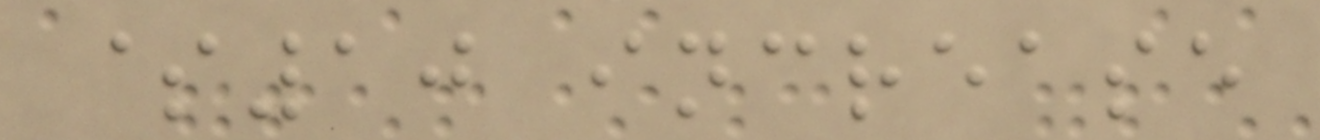$10 increase
